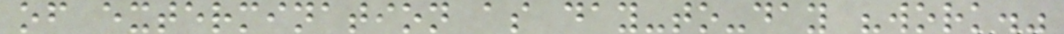of extermination as day-to-day "work."
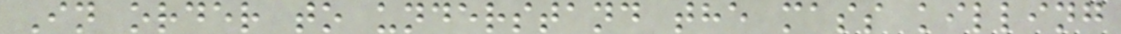In order to understand the mass killing
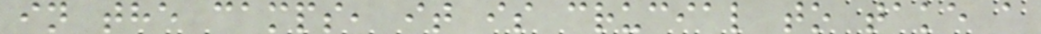in the camps, it is crucial to take a
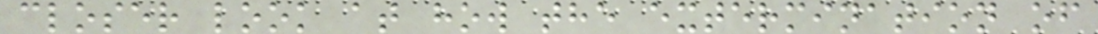closer look at how the extermination of
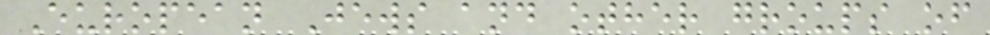European Jews and other groups of
